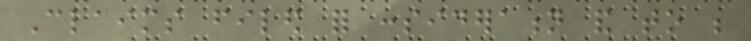Claims filed for consideration and to be
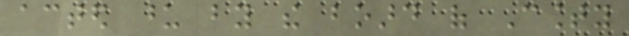acted upon by the board of County
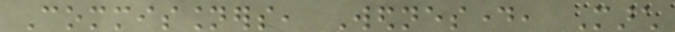Commissioners, Wednesday, March
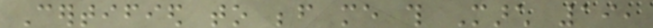Certified to before me this March 19,
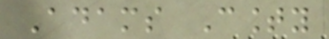Adams County
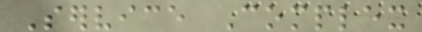Service Complex
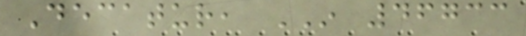Decatur, IN 46733
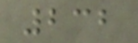232
